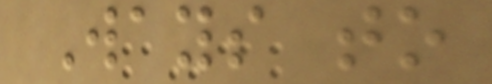Ways to
